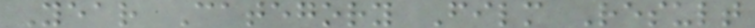Year Category Film Result
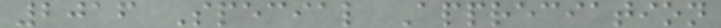2016 Special Appreciation
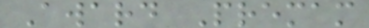Award Premam
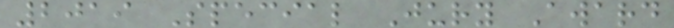2019 Special Jury Award
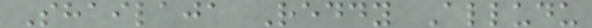Shailaja Reddy Alludu
